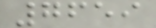7659
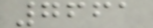7661
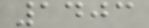1403
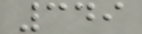349
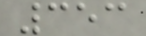353
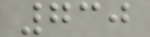730
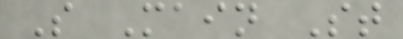S Main St
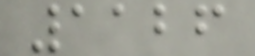1126
